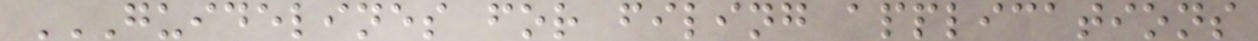GUIDELINES FOR FILING APPLICATIONS
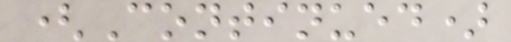(Continued)
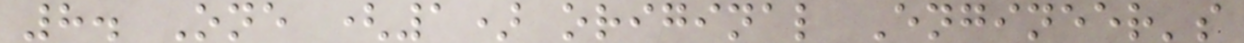8. One (1) original Engineer's
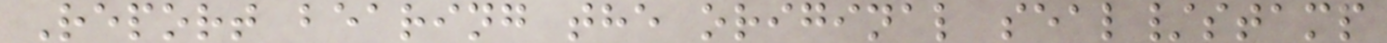Report bearing the original seal/stamp
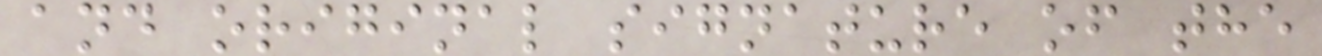and original signature of the
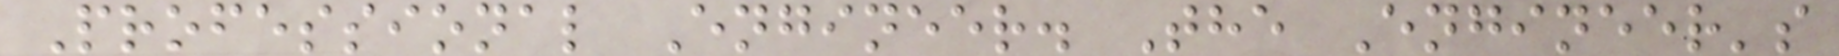Professional Engineer. The Engineer's
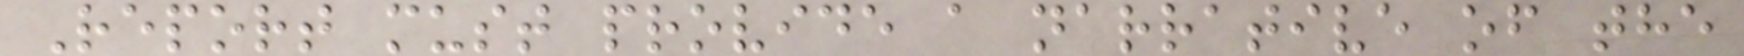Report must provide a narrative of the
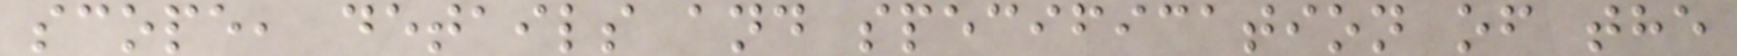scope, details and specification of the
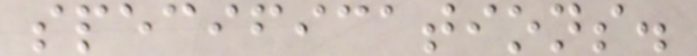specifications.
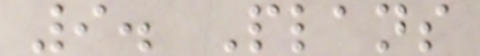9. Plans
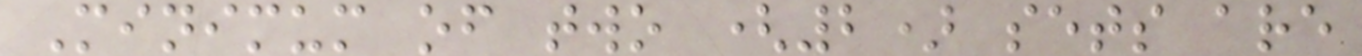Minimum of two (2) sets are
